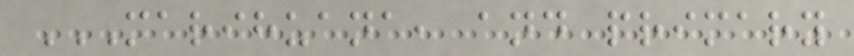MARIHUANA, AND PRIMARY
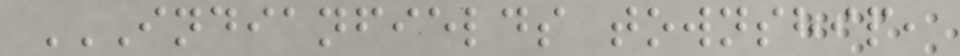INDIANFIELDS TOWNSHIP,
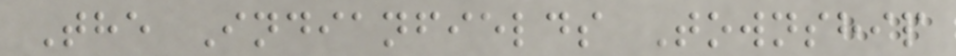The Indianfields Township
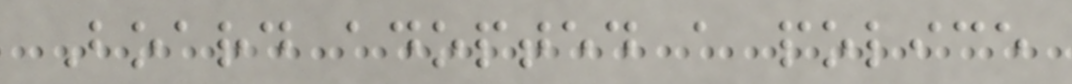Board adopted a police
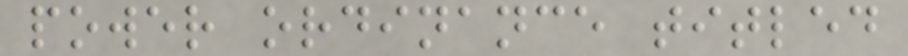power ordinance titled
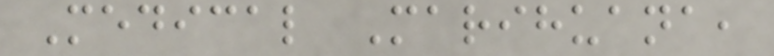Medical Marihuana,
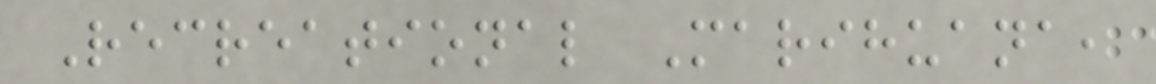Recreational Marihuana,
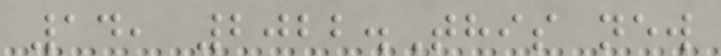14, 2022.This new
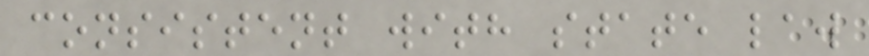consistent with state law
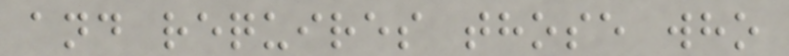and requires those who
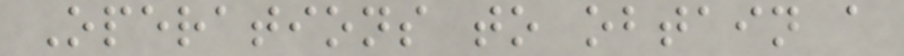Operations to obtain a
